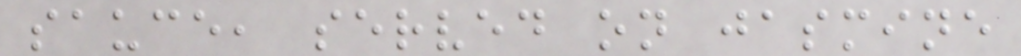sauce, served on jasmine
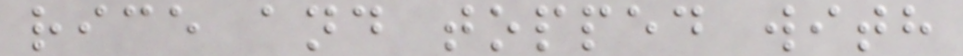rice and topped with
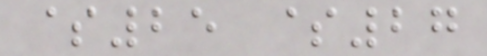$25 $27
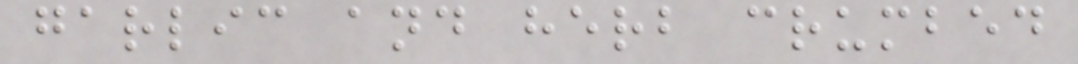garlic and herb crumbed
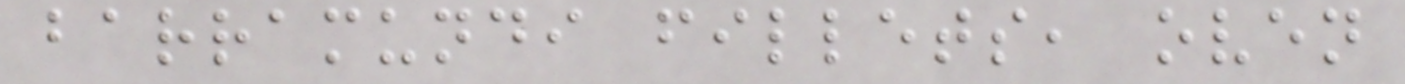barramundi fillets, oven
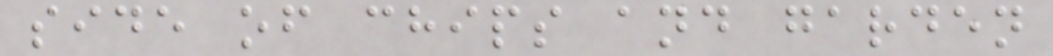side of chips and garden
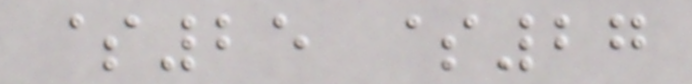$25 $27
